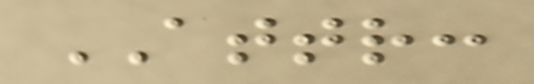ATTR:
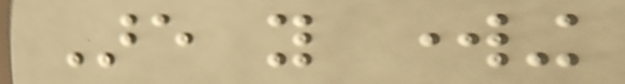Are you working
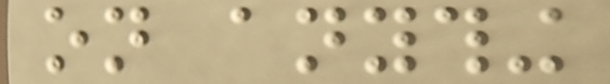on anything
